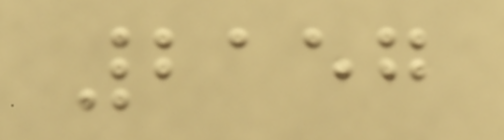2157
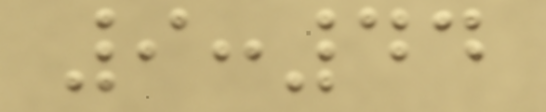9:44
